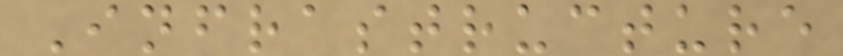Infrastructure
